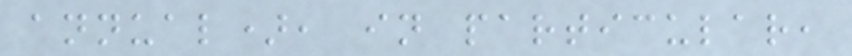annual), in particular,
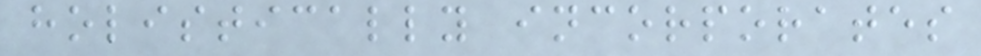holistically incorporates
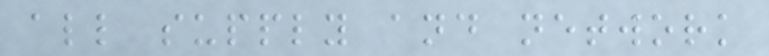all supply and network
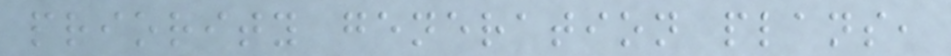priority generation plans,
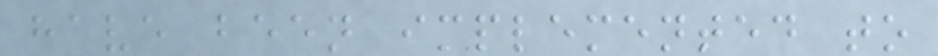have been implemented to
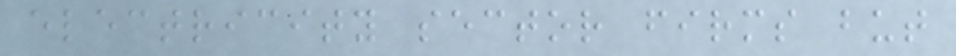electricity sector firms but
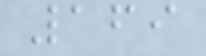169
